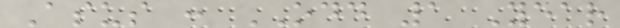Asus : ODD 1 Year
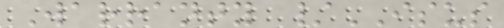Warranty /ISUS
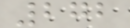272
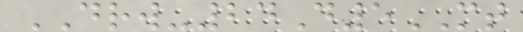DRW-24D5MT
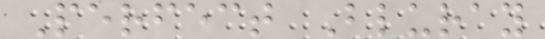Perfect Bluray
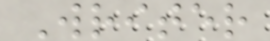Writer
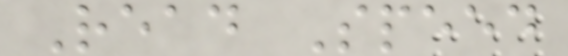Read Speed
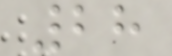28
